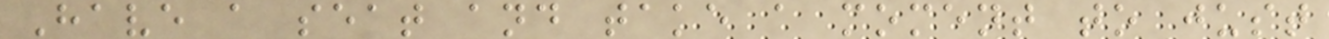Have a seat and take a moment to just
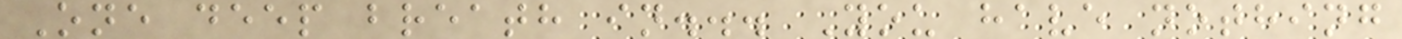One deep breath in... You have nothing
